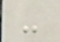-
